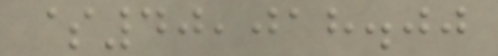$40,018.00
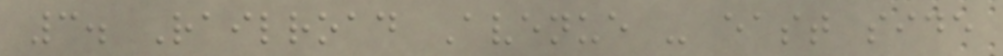3. Railroad Avenue - east side
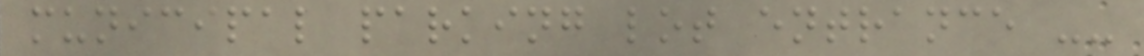municipal parking lot entrance --
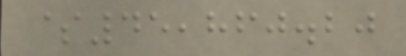$45,860.20
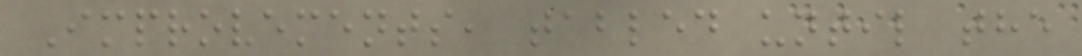Improvements, tabled until the
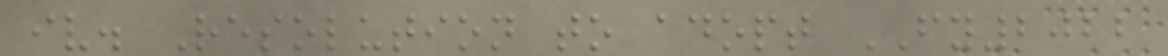iv. Resolution to adopt FY2022
